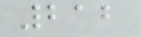212
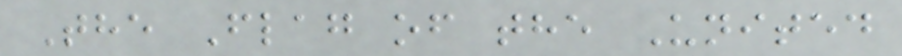The Flag of the United
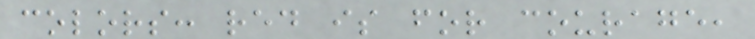colors: red is for courage,
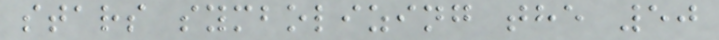stars symbolizing the 50
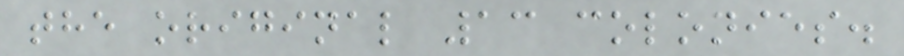the original 13 colonies.
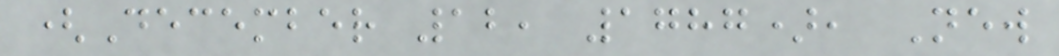(December 12, 1787), New
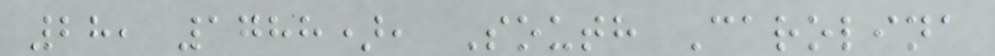28, 1788), South Carolina
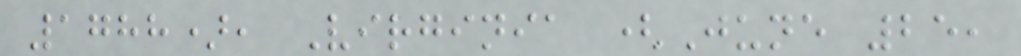1788), Virginia (June 25,
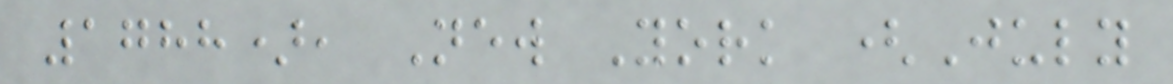1788), New York (July
